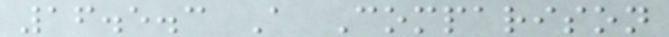16.5.3 A Comparison
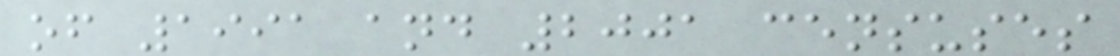of 1991 and 2001 censuses
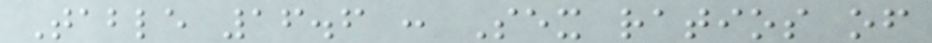Table 16.6 : Sex ratios of
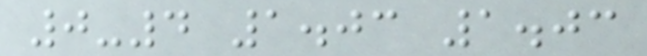0-4 1.03 1.03
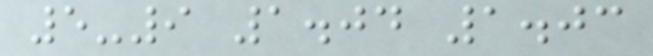5-9 1.04 1.03
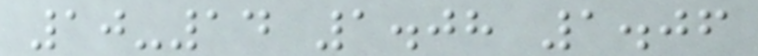10-14 1.08 1.06
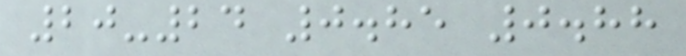20-24 0.85 0.88
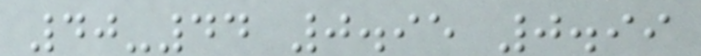40-44 0.95 0.99
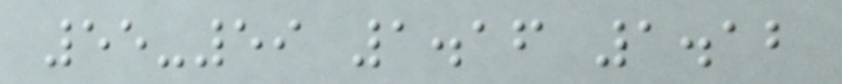55-59 1.16 1.12
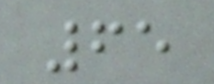65
